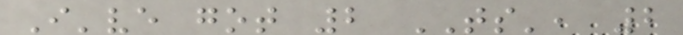I've got 2 TS', 2
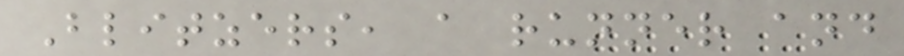Blitzers, a runner and
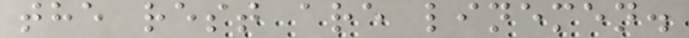the rest are linemen.
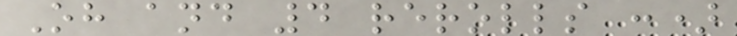Oh and 4 rerolls :)
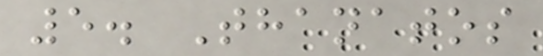5. Thanatos
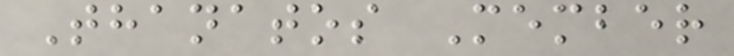Thanatos Member
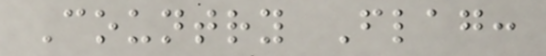Country Flag:
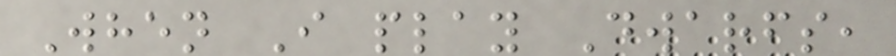When I play Dwarfs,
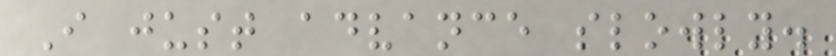I just advance slowly.
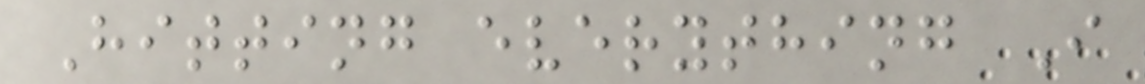Hitting everything I
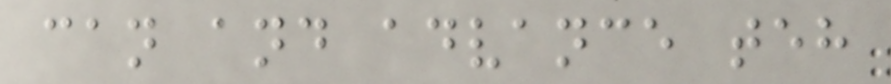can and advance teh
